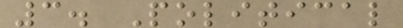3. Political
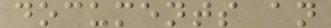documents an
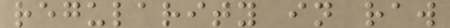regularity in raw
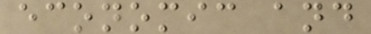economic and
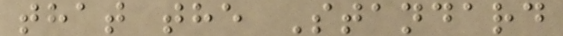that the Standard
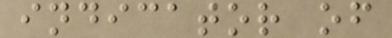indicator of
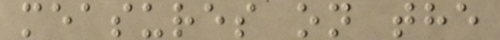measures on the
